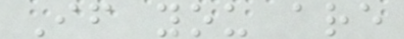If you are
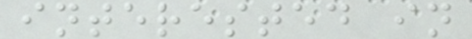interested in
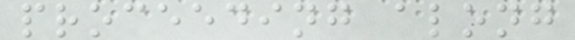proceeding along
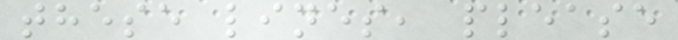these lines, please
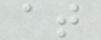at
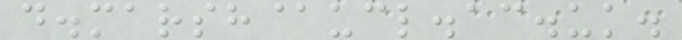d.marsh@ucl.ac.uk.
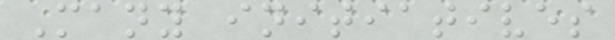Many initiatives
